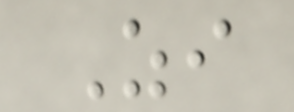Zi
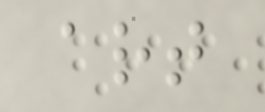art
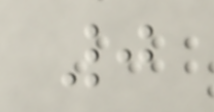0
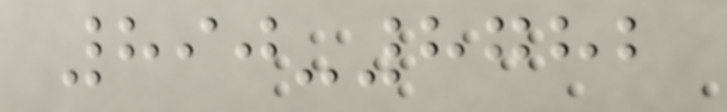890-8782
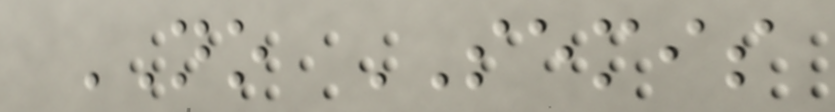NO SEMIS
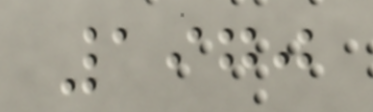1970
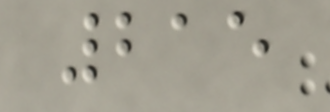215
